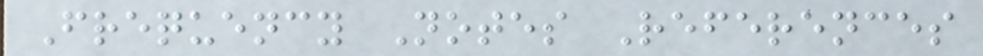Frequency Notes References
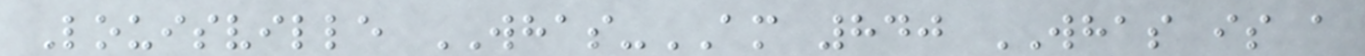Louisville WHAS-AM 840 WHAS is a
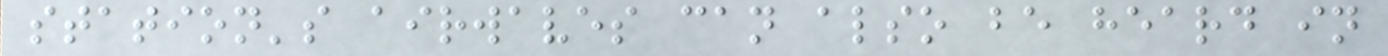station's airwaves can also be heard in
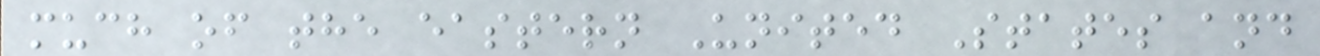much of the eastern United States and
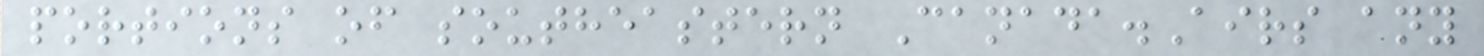portions of southeastern Canada.Airs any
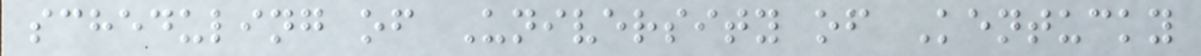scheduling of University of Kentucky
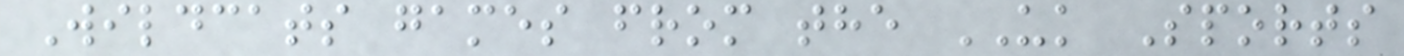Wildcats games from the UK Sports
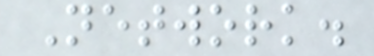Network.
